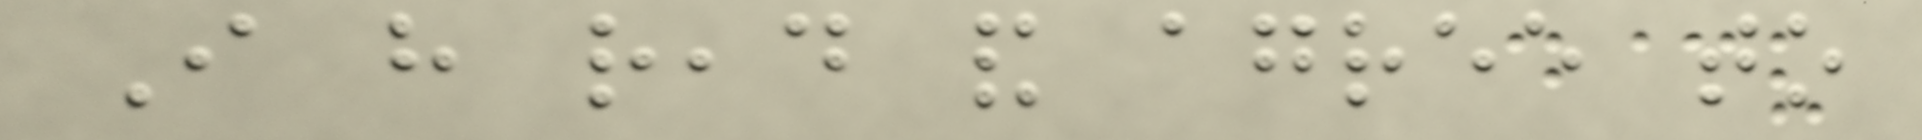I have read and agree to
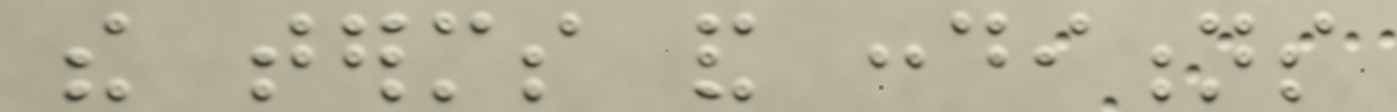the terms and conditions
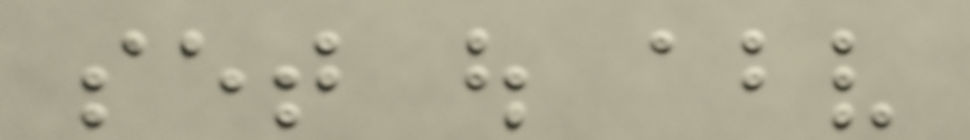set out above
